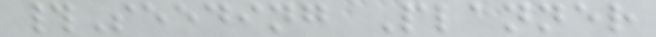#Seeding Planner
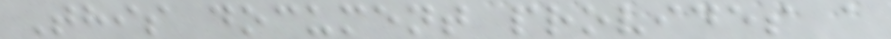This document provides a
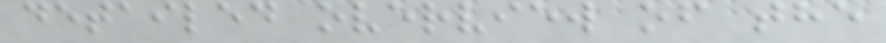detailed overview of the
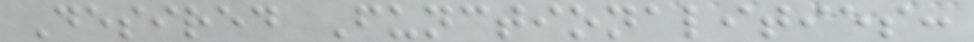Desired Functionalities:
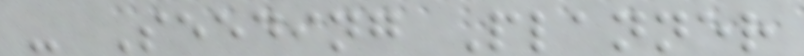- Seeding Planner
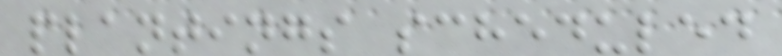plantings scheduled
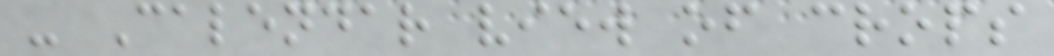- Calendar view of crops
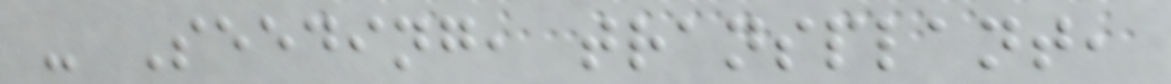- Seeding, transplant,
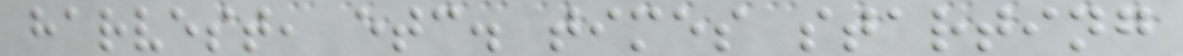harvest, etc. times starting
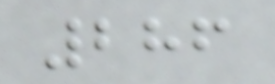286
